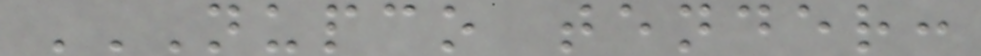NUPCO TENDER:
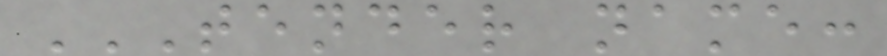TENDER NAME:
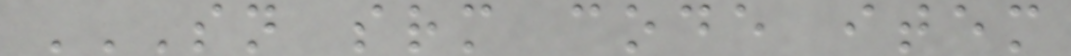SN SRM CODE ITEM
